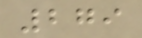279
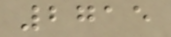2715
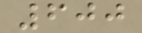600
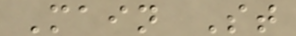Main St
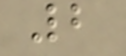2
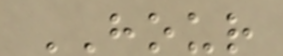HOUR
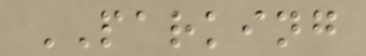PARKING
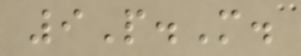9P.M.
